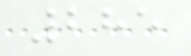285
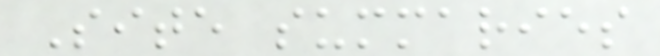Site summaries
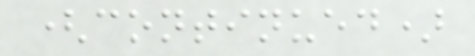(continued)
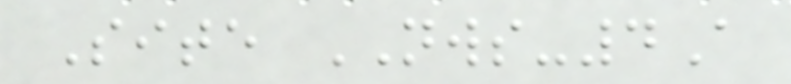Site NWS-4A
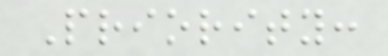Priority:
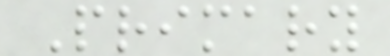Primary
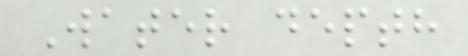Water depth
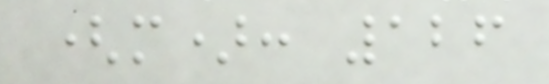(m): 126
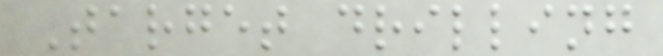Target drilling
